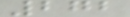272
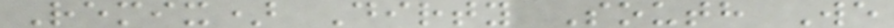Remix) Dirty South We
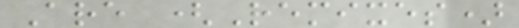Are (Remixes)
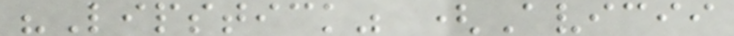"Lipstick" (Avicii
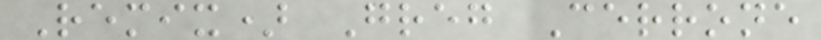Remix) Greg Cerrone
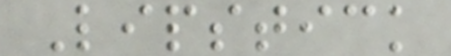Lipstick
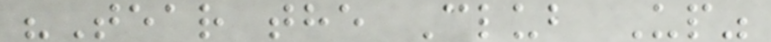"Tear the Club Up"
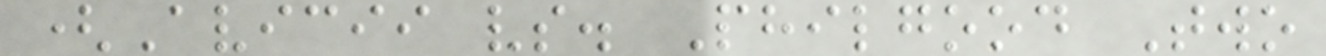(Avicii vs. Philgood Two
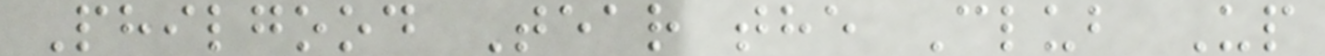Philgood Tear the Club Up
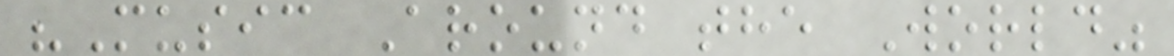"Music Around the World"
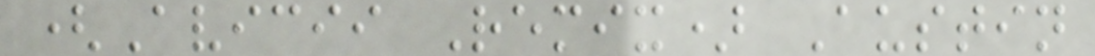(Avicii Remix) Austin
